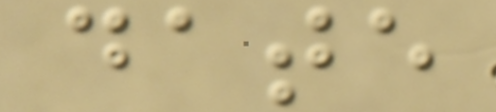date
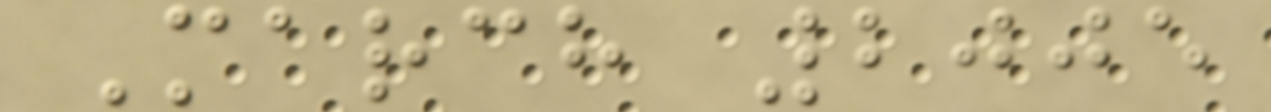March 2005
